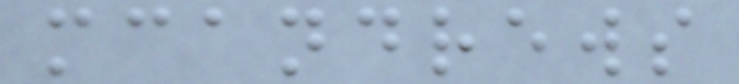mcandrews
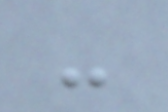-
